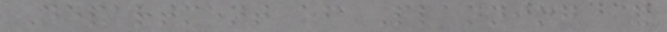Department of Planning &
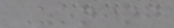Zoning
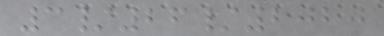3/26/2020
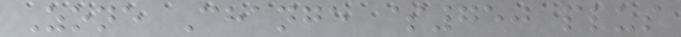Zone Change $750 plus
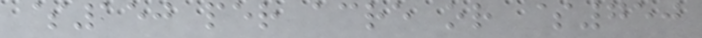$150 per acre or $750
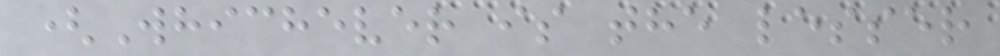(Whichever is the lesser
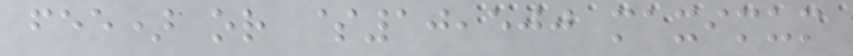fee) or $10,500 maximum
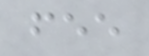fee
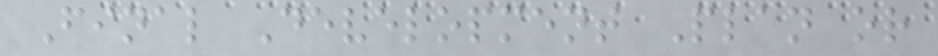Final Development Plan or
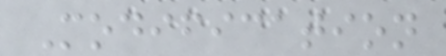Modification
